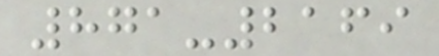871-2169
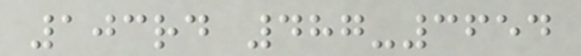103rd 487-3654
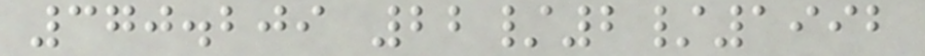370.209 22/2/1992
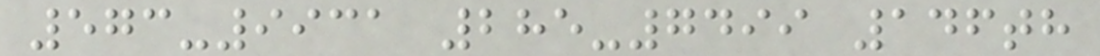573-9931 285-7499 146th
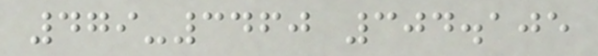479-3460 304.105
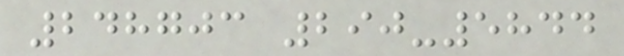248703 290-5844
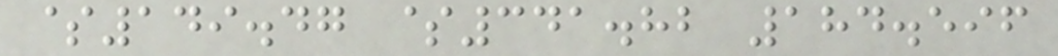$149.47 $341.82 184.596
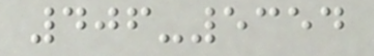406-5354
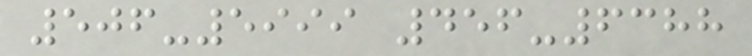506-5999 456-6388
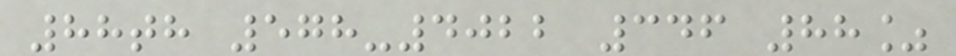88th 578-4022 346 88%
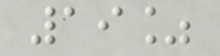19%
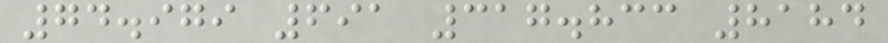74.979 691 317.833 8184
